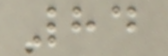84
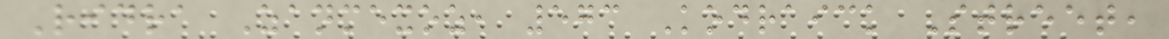Ridra Zanmexoz, 573 Kodraick Street,
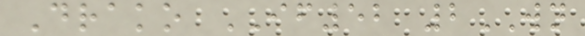Drako IF52 2WN
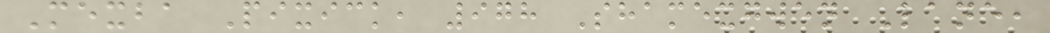Mexba Pixick, 978 Shamexgwen Lane,
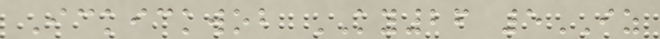Ickickwob KY26 5IZ
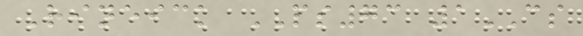Rineick PS73 1CS
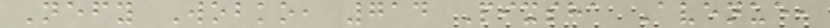Nefy Wobko, 714 Pixsha Avenue,
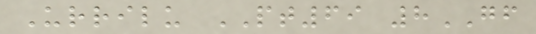Urrilu PT69 8GF
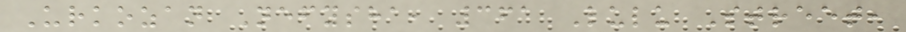Urkozan Nefysha, 361 Lulu Street,
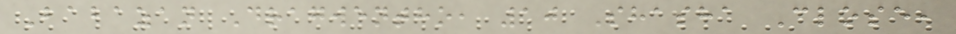Babazan Dragwentho, 10 Shasha Close,
